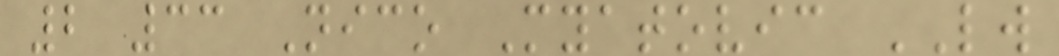2 33 Nico Myatovic LW
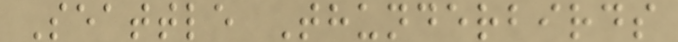Seattle Thunderbirds
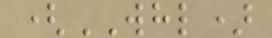(WHL)
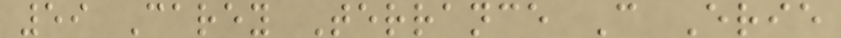59 Carey Terrance C Erie
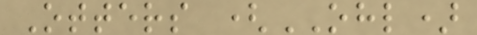Otters (OHL)
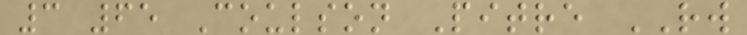3 65 Coulson Pitre RW
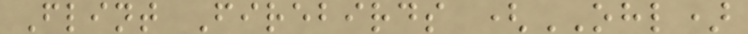Flint Firebirds (OHL)
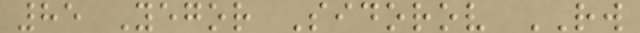85 Yegor Sidorov RW
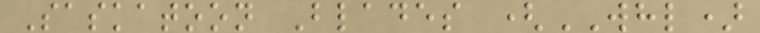Saskatoon Blades (WHL)
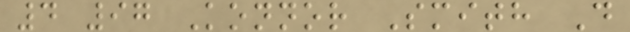4 97 Konnor Smith D
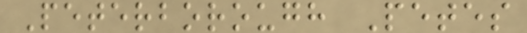Peterborough Petes
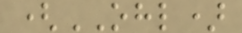(OHL)
